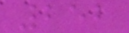252
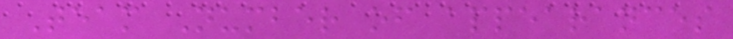Team Number of appearances
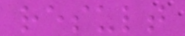result
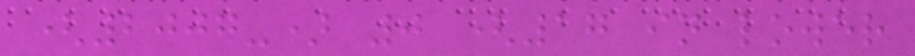(2007-) 0 (17 in lower
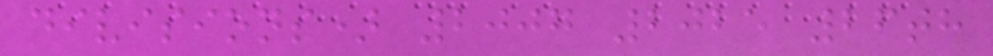divisions) 2007 2025 26th
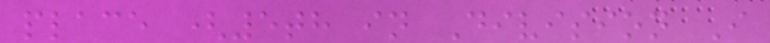place (5th in Division I
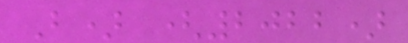B) (2022)
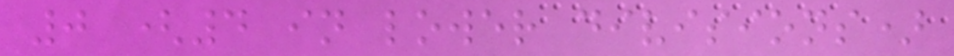0 (4 in lower divisions)
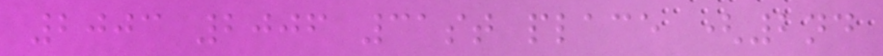2003 2006 31st place (2nd
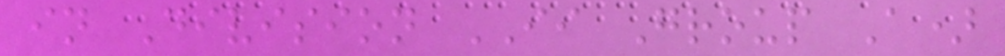in Division II Group A)
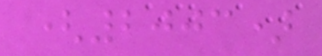(2003)
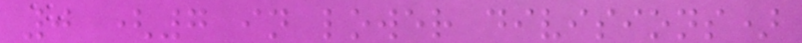0 (7 in lower divisions)
